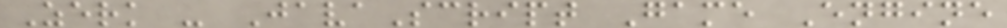Zerk - JavaScript Game Engine
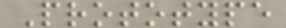Prototype
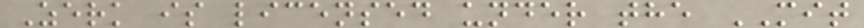Zerk is licensed under the MIT
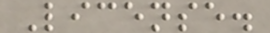License.
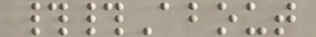##About
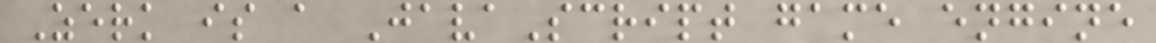Zerk is a JavaScript game engine
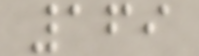169
